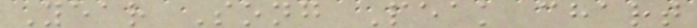Year Song Peak chart
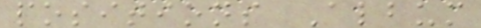positions Album
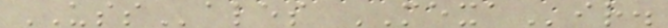USSales MEXAir.
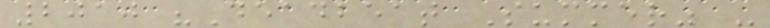2010 "Deadbeat Summer" -
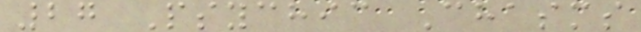27 Psychic Chasms
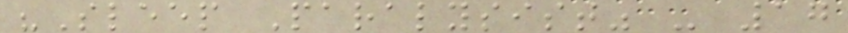"Sleep Paralysist" - 17
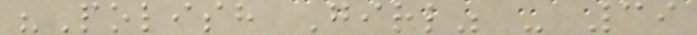"Polish Girl" - 39
